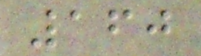160
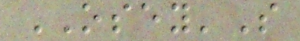OSEY'S
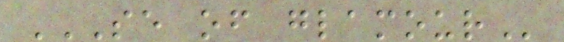SE OF GLAMOUR
